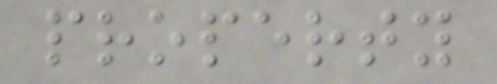property
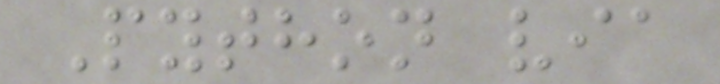Python via
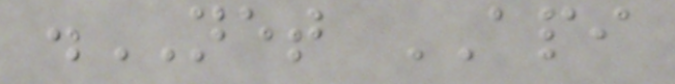.NET API
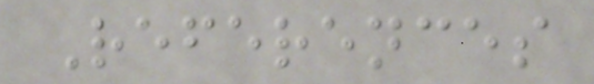References
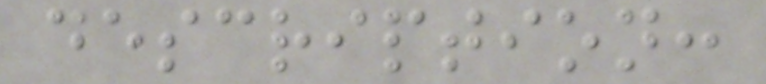description:
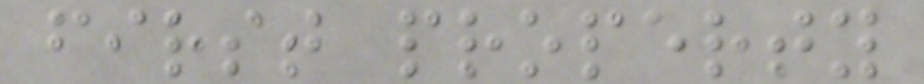first property
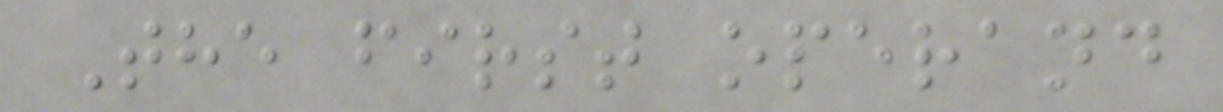The first operand
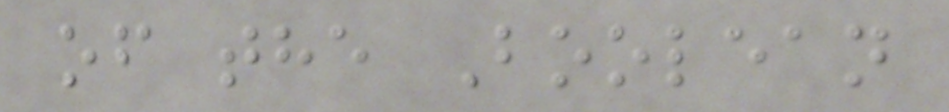of the Boolean
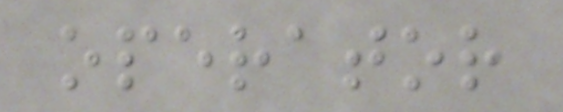operator
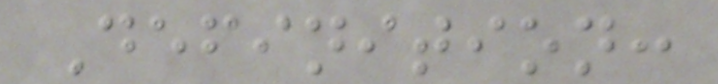Definition:
